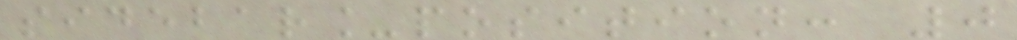sidebar_position: 0
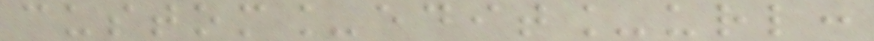custom_edit_url:
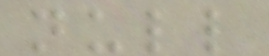null
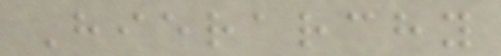Hierarchy
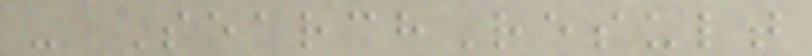- SearchResult
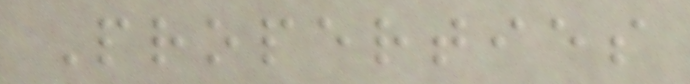Properties
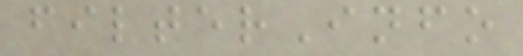filterInfo
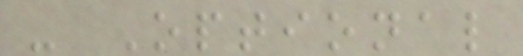- Optional
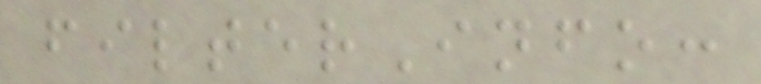filterInfo:
